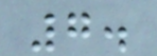7.
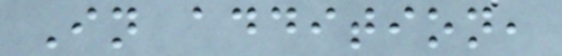In addition,
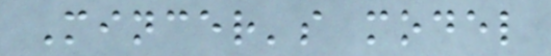Mincer's model
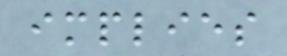implies
